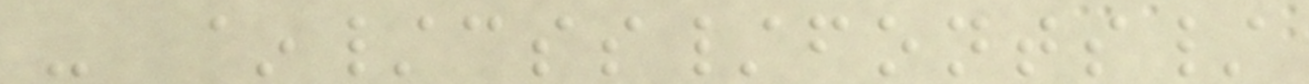- ~/css/fonts/
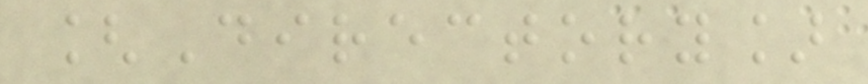[Directory]
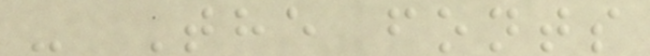- The fonts
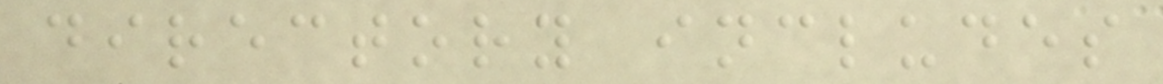directory includes
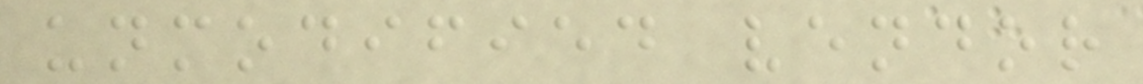unmodified vendor
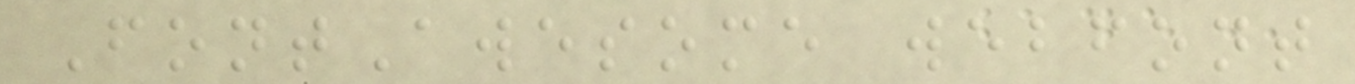FontAwesome webfont
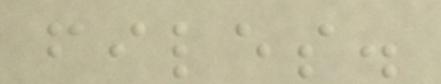files.
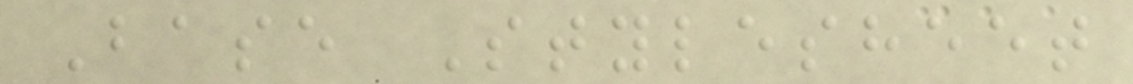Base Stylesheet
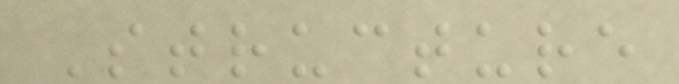Structure
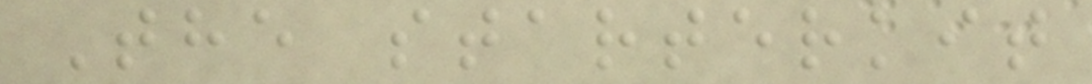The starterkit
